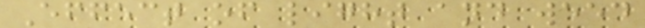Effect of light and weed
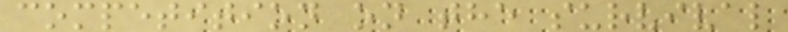competition on the survival
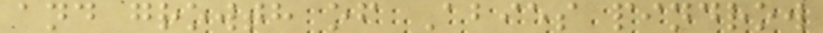and growth of Abies pindrow
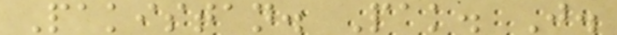Pakistan. Pak. J.
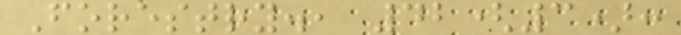Forestry., 42(3):
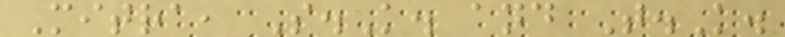Mitra, S.K. and T.K.
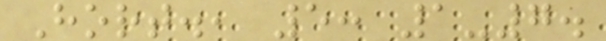Hort., 5: 1-7.
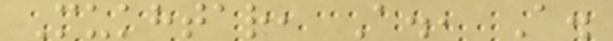Mukhtar, A., A.
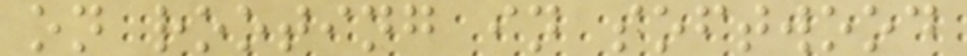on rooting in softwood
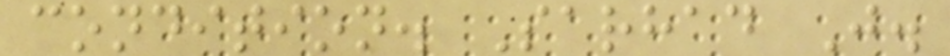condition. Sarhad J.
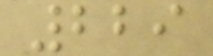229
